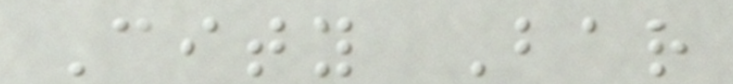City Bar
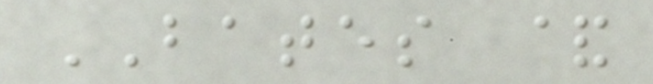BATES &
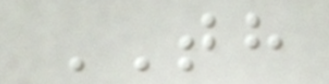TH
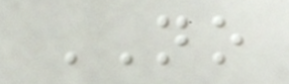NO
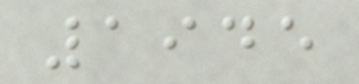1945
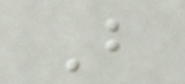B
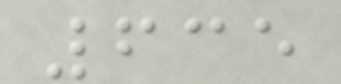635
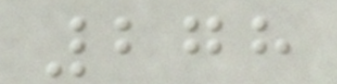278
